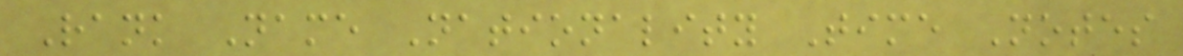Rank Name Nationality Time Notes
